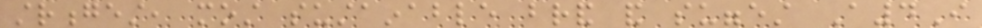strongest, most sustainable brand and suggest A4I
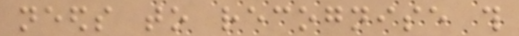needs to recognise this
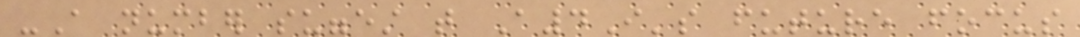-A number suggest that A4I's future focus
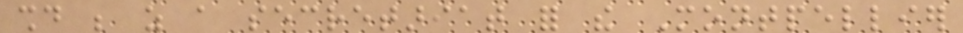should be as a secretariat for the Montpellier
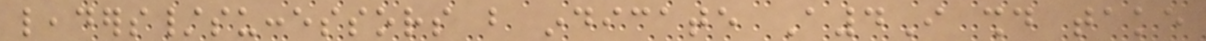leaders/successors but indicate A4I should take
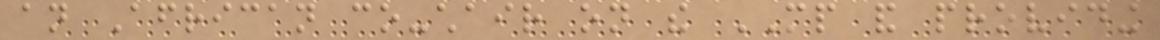an African co-chair on the MP and providing
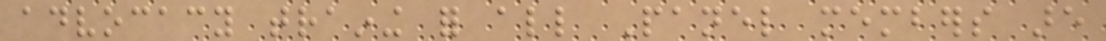advocacy training for all Panel members are
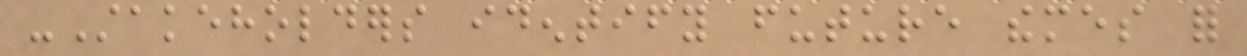-Stakeholders identify future themes for
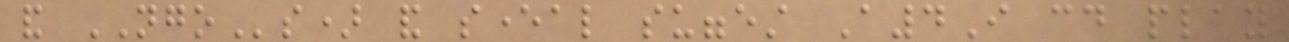and NGOs) and several suggest A4I could play
